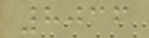8036
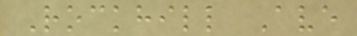Rockhill Ave
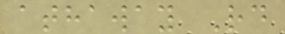athaway Rd
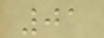01
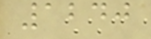1240
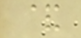&
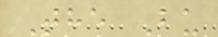The Bu
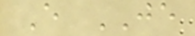E JE
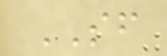SF
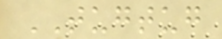TUGTUG
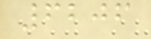6206
